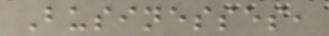Businesses,
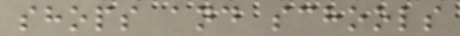shops and schools
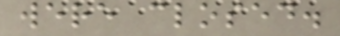were closed.
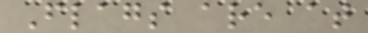Flags are at
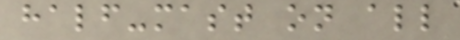half-mast on all
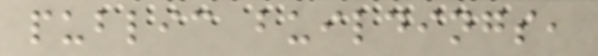public buildings,
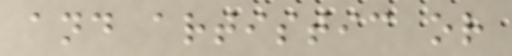and artistic or
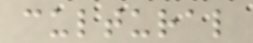cultural
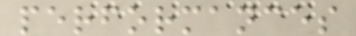performances
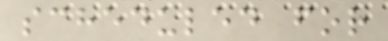scheduled for
